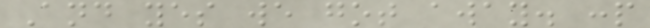And yes we got away. :p
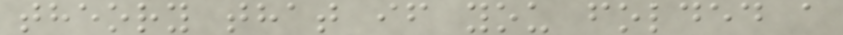theory that if you folded a
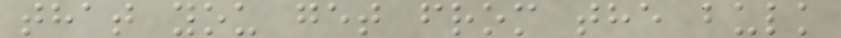that you get from the bulk
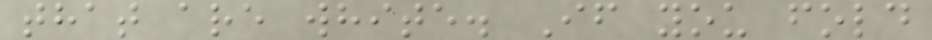that are white. If you fold
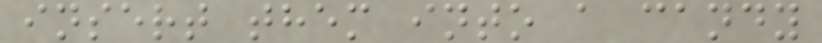insert them into a candy
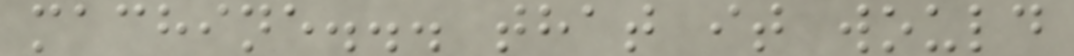machine... that it would
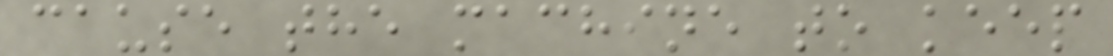cause the machine to keep
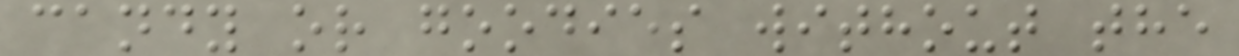candy or goodies without the
